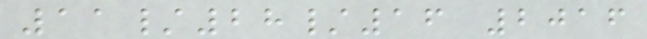11/28/16 2016
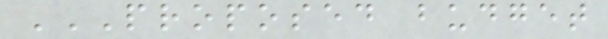PROPOSED BUDGET
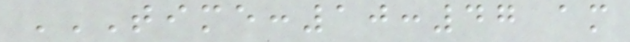TIME:10:47 AM
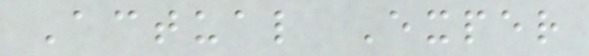Actual Exper
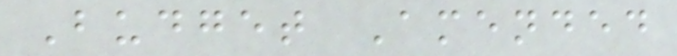Budget Amended
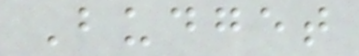Budget
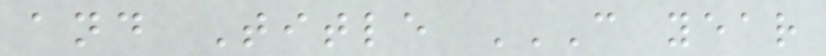and Title C YEAR
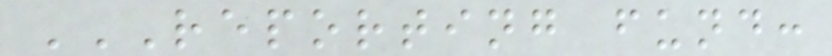REPORTING FUND:
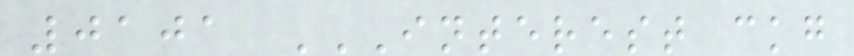0101 INTEREST CKG
